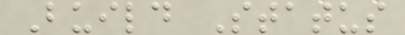Build Status
